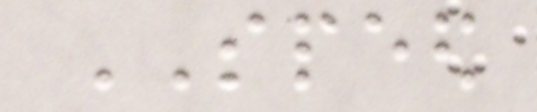SPEED
